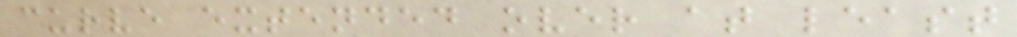curve extended over at least
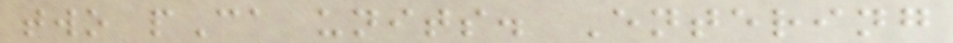two pCa units. Entering
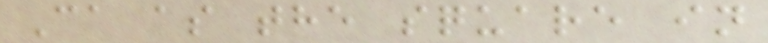Ca as the square in
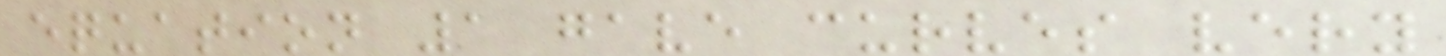equation 1 gave curves very
